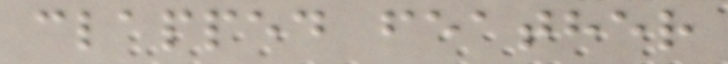clapped feather
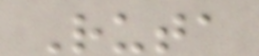Ruta
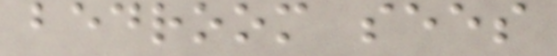bedroom sees
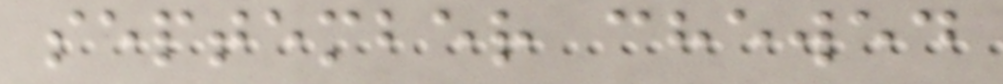september chewed
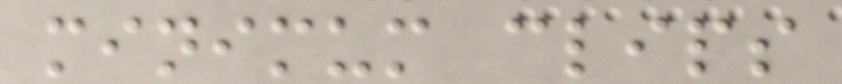minimum clips
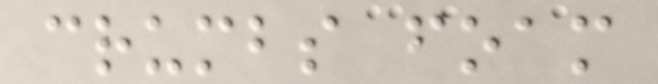crumbs foam
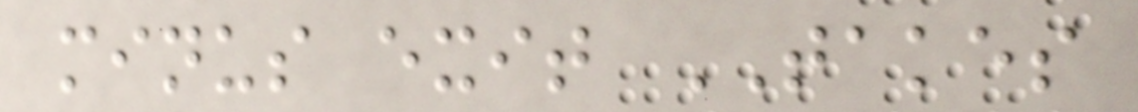minus exit TAKES
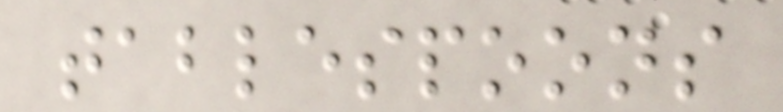tablespoons
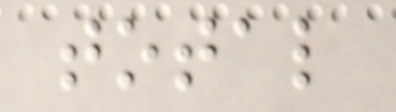total
